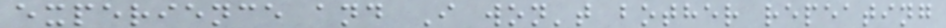experience and I won't bother repeating
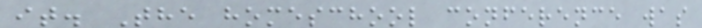it. The homeschool conference was
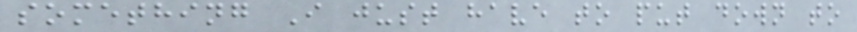something I just have to put down to
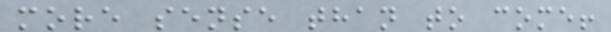more sense than to come!
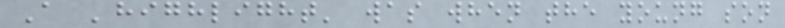A 'highlight' was when the young son
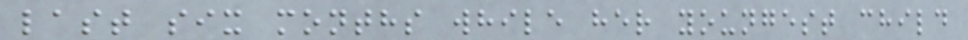last six months while her youngest child
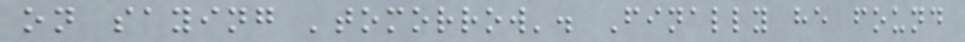on saying 'tomorrow'. Finally he found
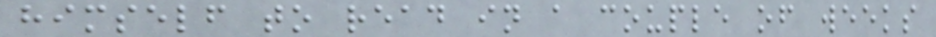himself to read in a couple of weeks
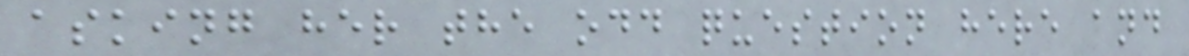asking her the odd question here and
